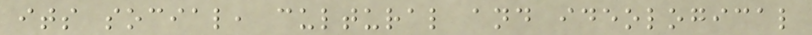its social, cultural and ideological
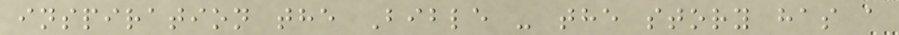inspiration the Bible - the story has a
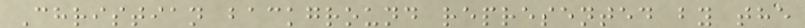Christian background represented by the
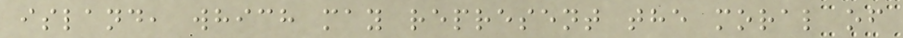island, which may represent the moral of
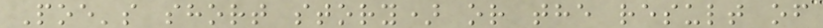Poe's short story) or the result of
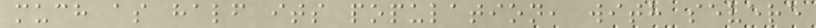much as half its population, with severe
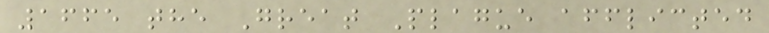1665 the Great Plague afflicted
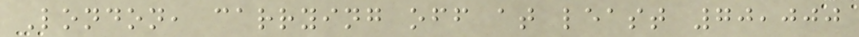London, carrying off at least 70,000
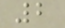2
